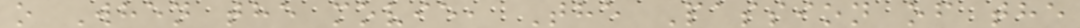o When the movie, The Passion of the
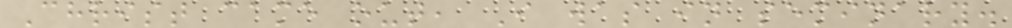Christ came out, I was in seminary.
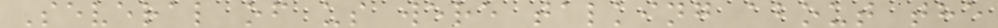Several of us were talking about the
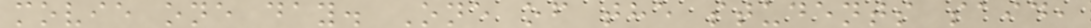movie one day. One of the students said,
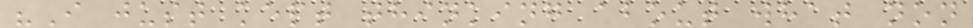"I just kept thinking about what non
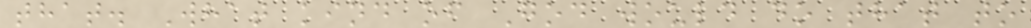that. What kind of God would do that to
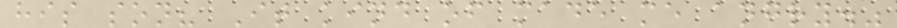his son? It kind of made me angry."
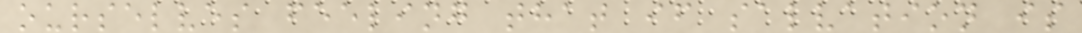ourselves feeling that if salvation is
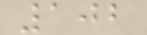102
